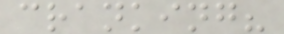cranking?
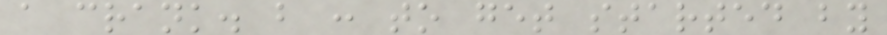a crank. b : to get started by
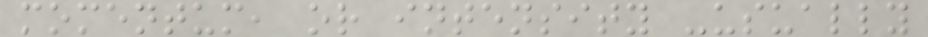momentum, or intensity -usually
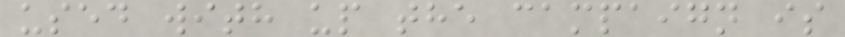used with up the campaign is
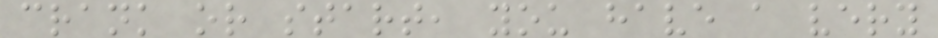crank or start, you have a very
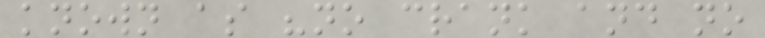known as "no crank and no
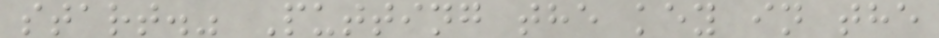start." Putting the key in the
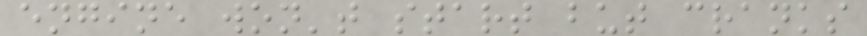engine won't start but cranks
